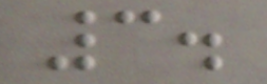3.
